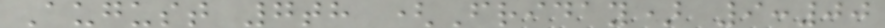August 7th (Friday) 9:00
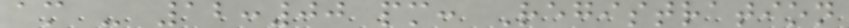am - 12:00 pm: Registration
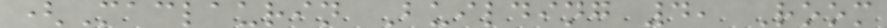(Maclaurin Building 4, Room
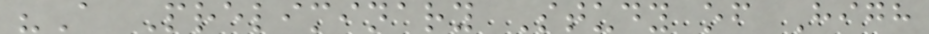"A Preliminary Study of High
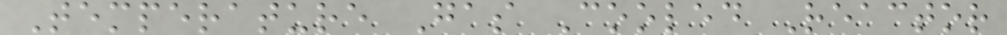Temperature Gas Cooled Reactor
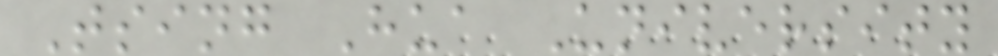Tsing Hua University
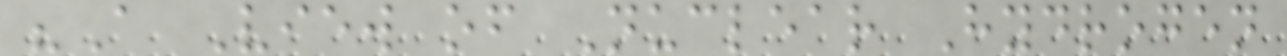"A View of Nuclear Hydrogen
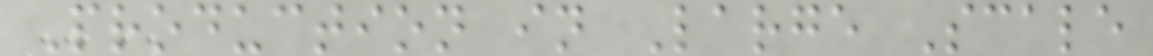Production in Large Scale
